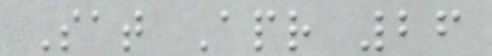Sat Apr 26
